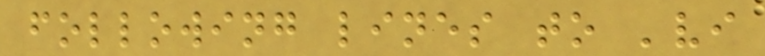following lines to 'vi
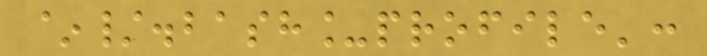~/.bash_profile':
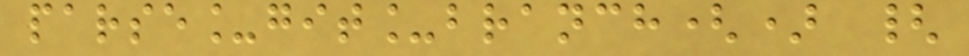parse_git_branch() {
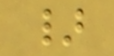}
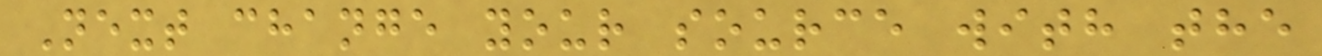Next change your source with the
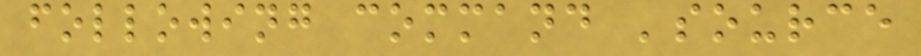following command 'source
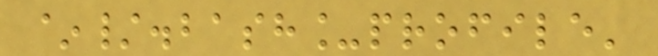~/.bash_profile'
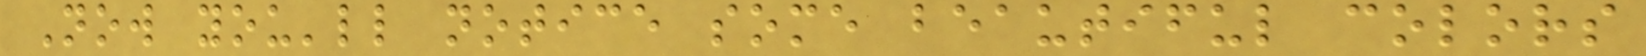Now you'll notice some beautiful colors
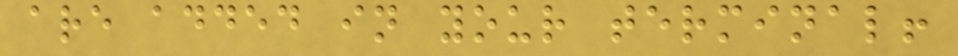are added in your terminal!
